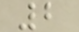2
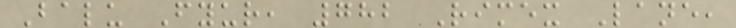Balu Fyur, 782 Rimex Lane,
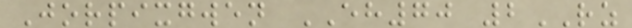Jorpixgwen EH70 2RZ
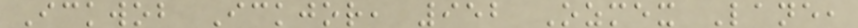Ickwob Ickjor, 952 Ozmex Lane,
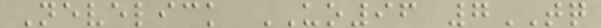Nevelick UO96 7TQ
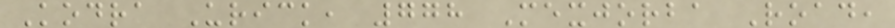Kodra Urick, 778 Mexjorba Road,
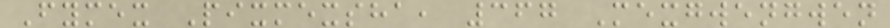Fymex Pixmexsha, 367 Mexgwengwen
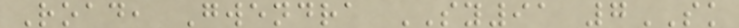Road, Gwendra SY91 7SK
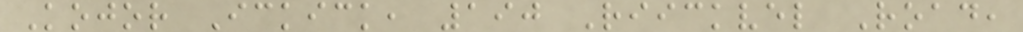Kojor Ickick, 190 Riickvel Road,
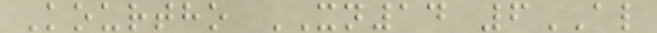Kourtho XN14 6AL
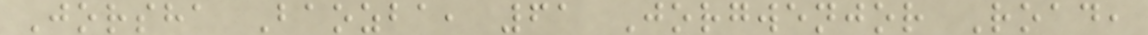Jorsha Baozba, 61 Jorgwenjor Road,
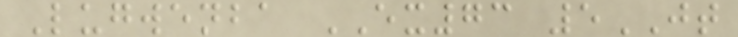Lugwenba EX73 5JT
